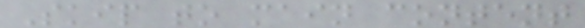Skip to main content
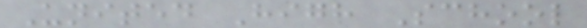United High School
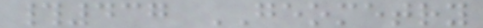#437 GEOMETRY
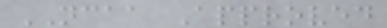NCAA Approved
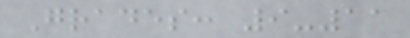Grades: 9-11
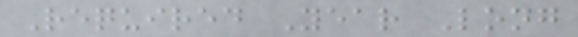Required Year Long
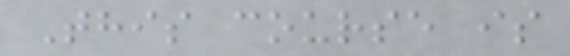This course is
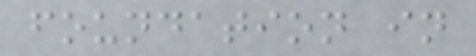foundation in
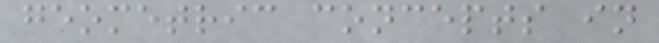geometric concepts in
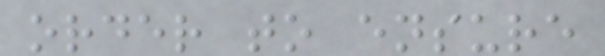order to ensure
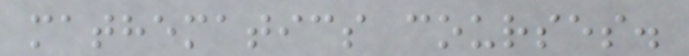mathematics courses.
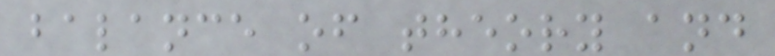balance of theory and
